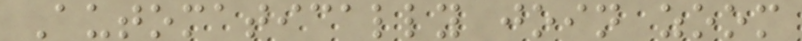Automatically join zoom
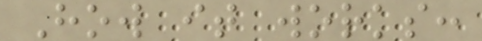How it works:
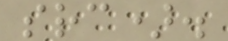src).
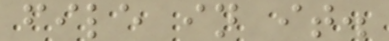file in it.
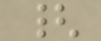{
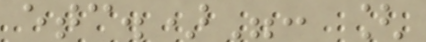etc.)": [
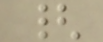{
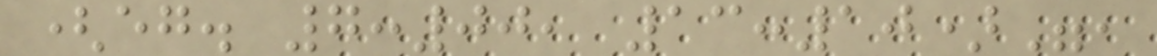(eg. 7:00, 13:10)",
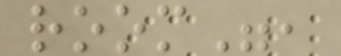room",
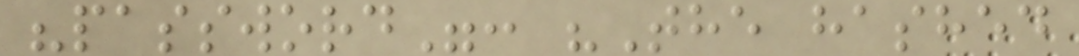"password": "The hashed
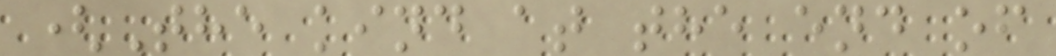(The kind at the end of
